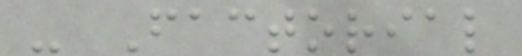- Factorial
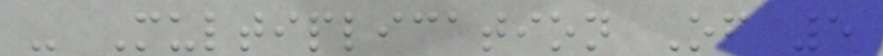- Multiplication Of 5
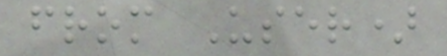from User)
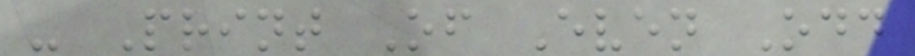- Print Of Even Odd
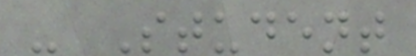- Student
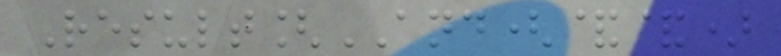Result[AND(&&)
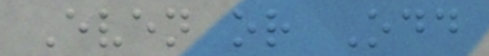Even or Odd
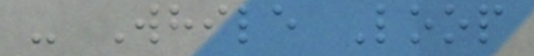- While Loop
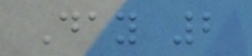Day 2
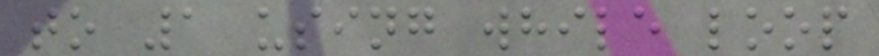to 1 using while loop
